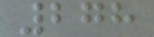278
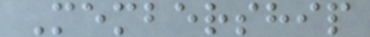Membership
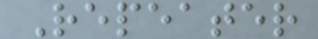Repeater
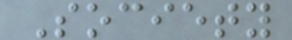Society
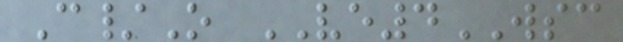C/O VE4WSC
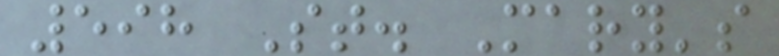598 St. Mary's
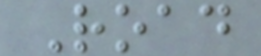Road
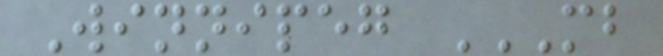Winnipeg MB
